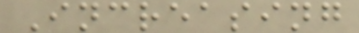Increasing
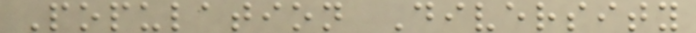Population Diversity
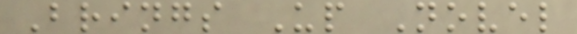Brings Up Novel
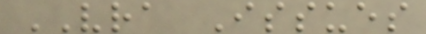VRA Issues
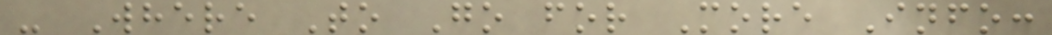- Where To Go for More Info:
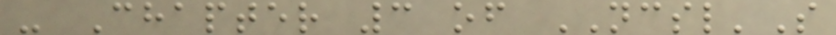- Chapter 3 of NCSL'S
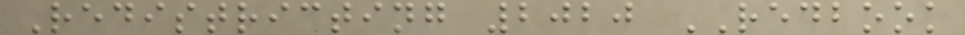Redistricting 2020 REDBOOK
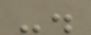-.
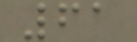61
